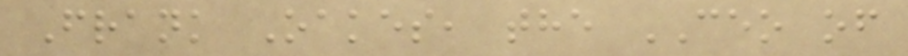Frank Oakes, the CEO of
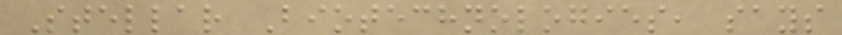Stellar Biotechnologies, says
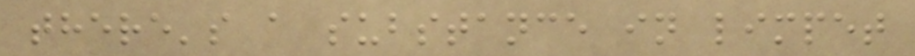there's a substance in limpet
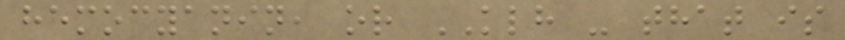hemocyanin, or KLH - that is
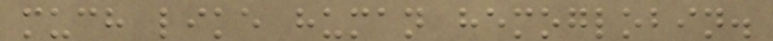much like human hemoglobin.
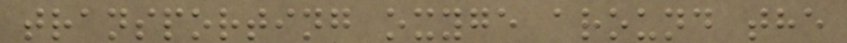transporting oxyge around the
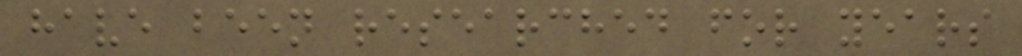have been researched for years
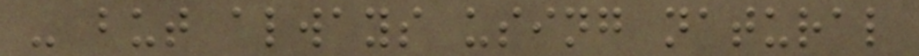- but always using natural
